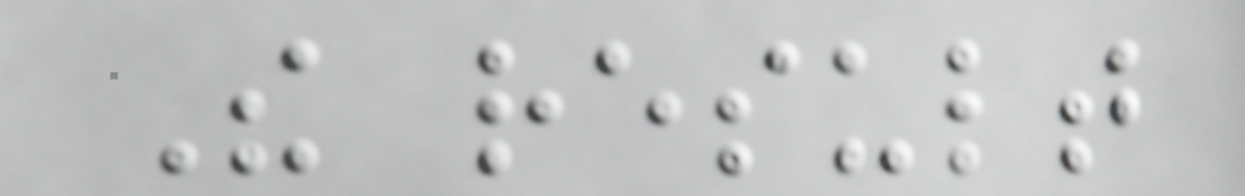The result
